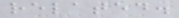related.
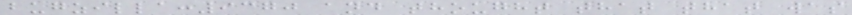bugzilla:9370 and thought that that was
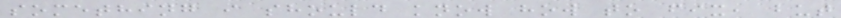something i should know how to fix, but
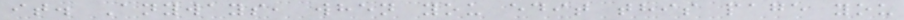it. Anyways, when you edit this page you
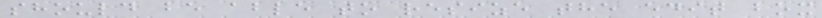should be able to resize the edit box
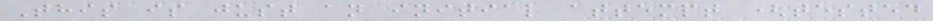This is just an initial attempt (tested
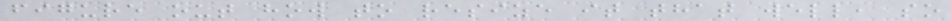figure out how to resize it that well, so
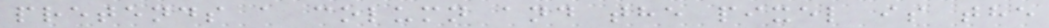pretends a column and the pixel is the
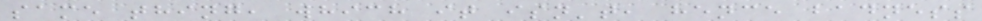same thing, which it isn't, hence badness
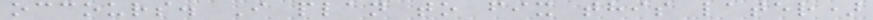occours. I plan to fix this later)
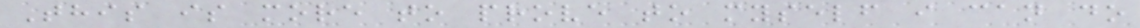This is more to prove to myself i can do
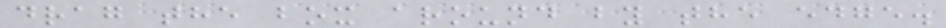drag the box around by the edge.
